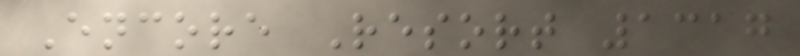Encore Resort 1317
